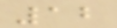12
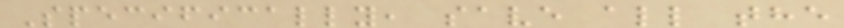Specifically, save all the
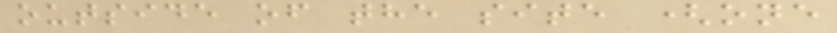outside of the site (one
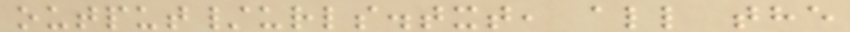output/urls.txt, all the
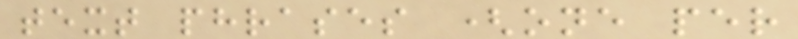text phrases (one per
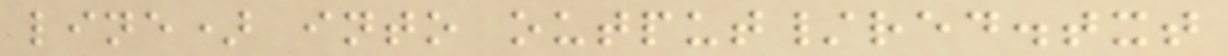line) into output/red.txt
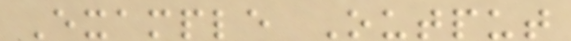Example Output
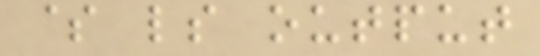$ ls output
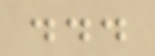...
